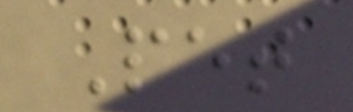Pet
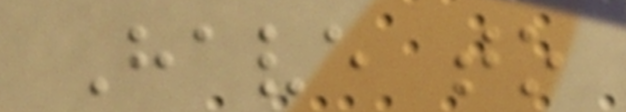Have to
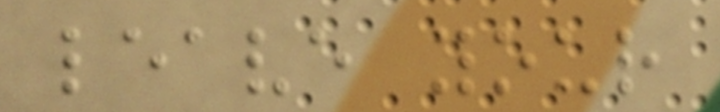leave your
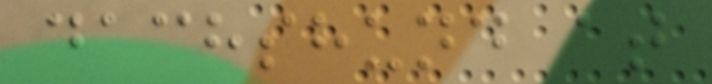dachshund at
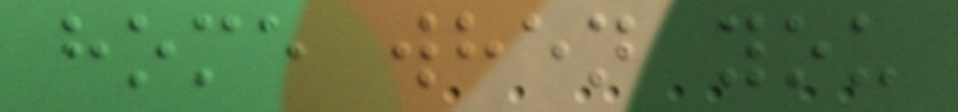home when you
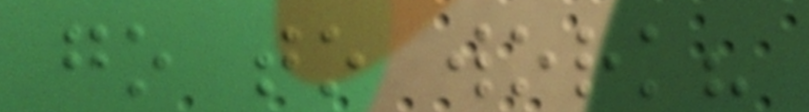go to work?
